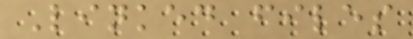Linked files
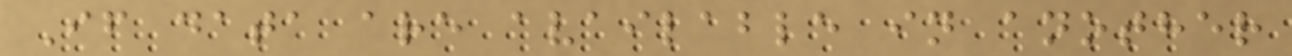If data are available in another
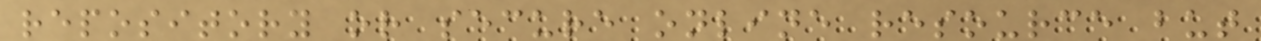repository or secure online resource but
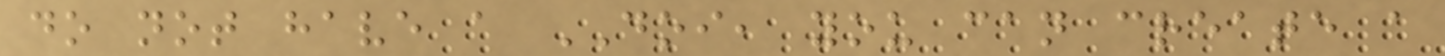do not have a DOI, you can create a
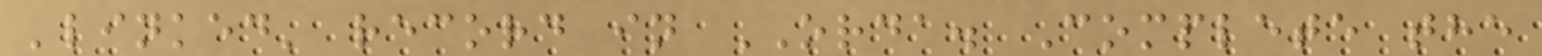'linked' record in ORDA. Complete the
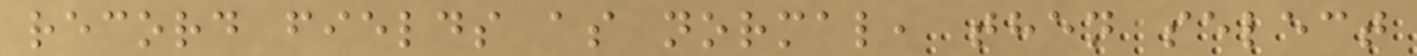record fields as normal, then select
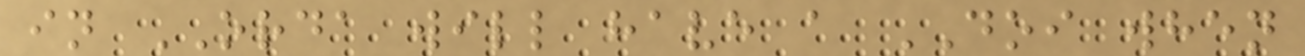in ORDA will have a DOI when
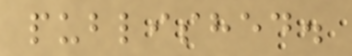published.
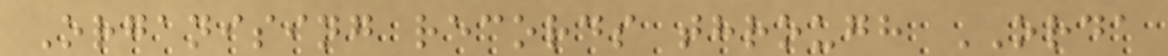Organising records through ORDA
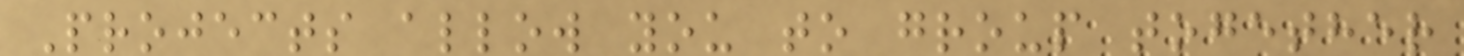Projects allow you to group together
